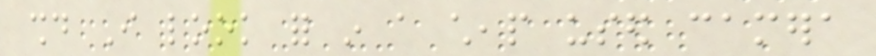should I look for in a cheap used camera
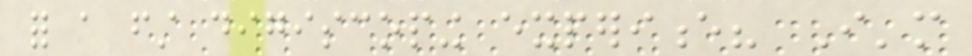for a first digiscoping experience? I'm
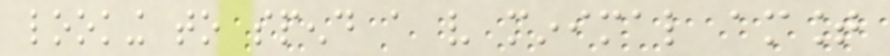looking to spend a very minimal amount
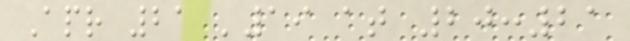Apr 21 '19 at 20:21
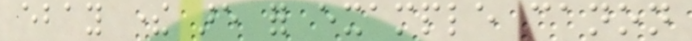ebay there are for example canon
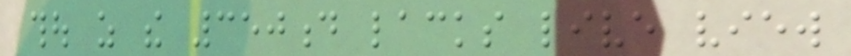thou as the 350d lacks live view
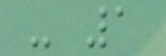- 1
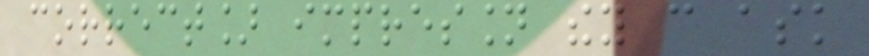correct] impression they can ask
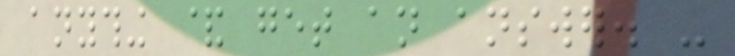anything & get an answer. -
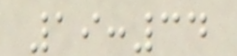19:34
